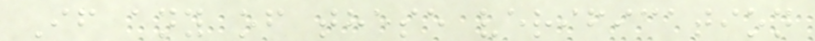If any of these verification
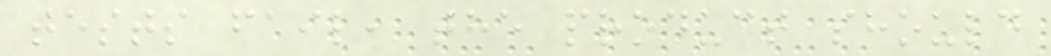tests fail, the product should
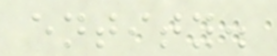entity.
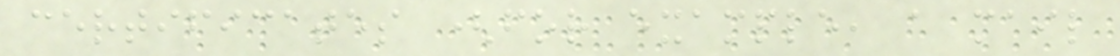certificates (for example, a mail
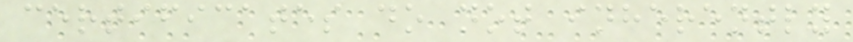certificates do not inherently
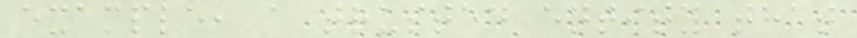example, a trusted entity that
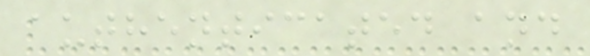authenticated and
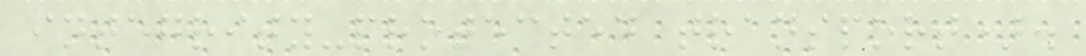integrity-protected transport).
